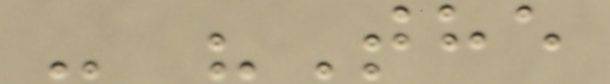- "The
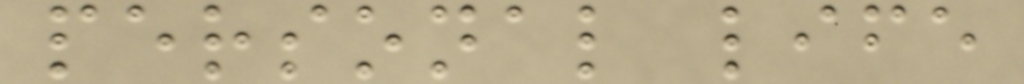personal life
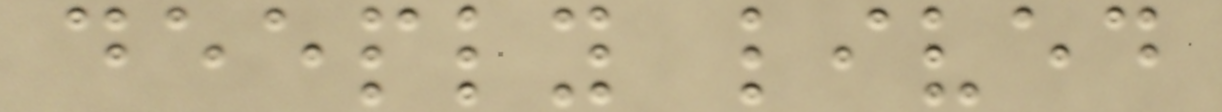deeply lived
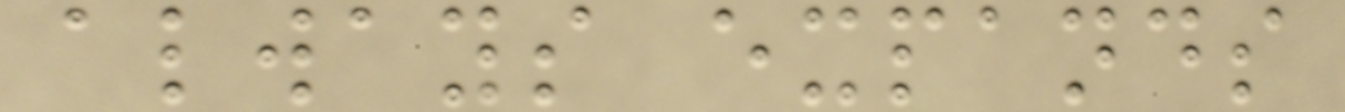always expands
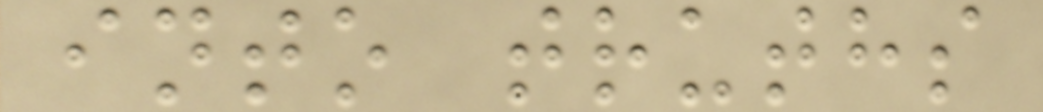into truths
